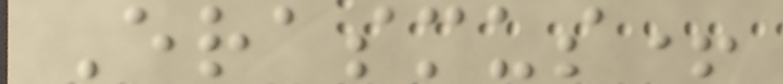Erasmus+
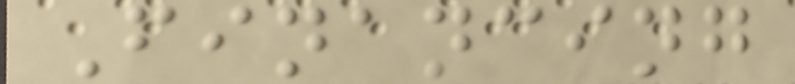Financing
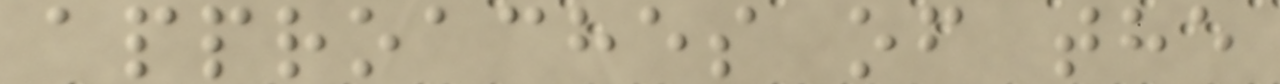approaches of the
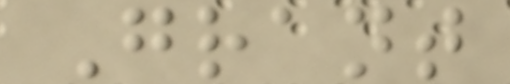Grant
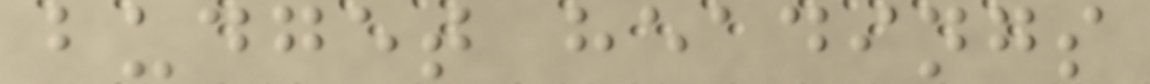budget headings
